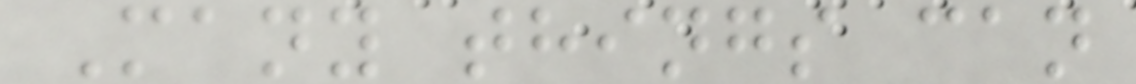Many things can
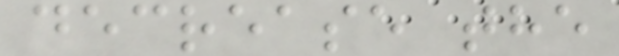decrease the
